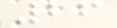26
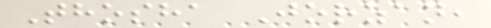Thosha Jorzan,
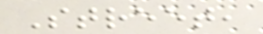Street,
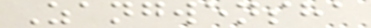Zangwensha
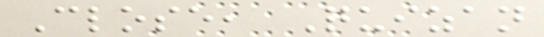Close, Quizan
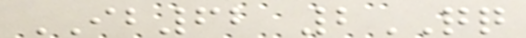IB62 2QQ
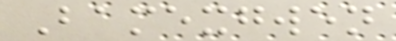Bamexgwen
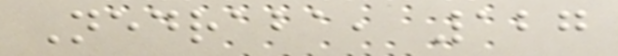Nedraba, 127
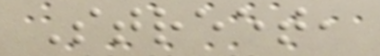Street,
